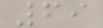69
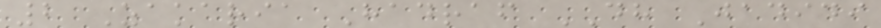2 Zakaria Hadraf DH Jadidi
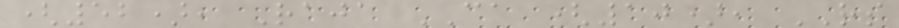(52), Raja CA (10), RS
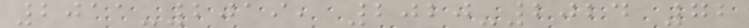2011-2019, 2020-2024 72
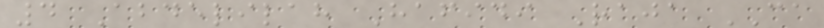4 Abdelilah Hafidi Raja CA
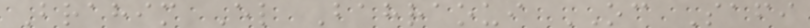Brahim El Bahraoui OC Safi
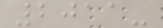2011-
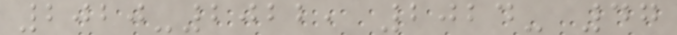2020-2022, 2024- 47
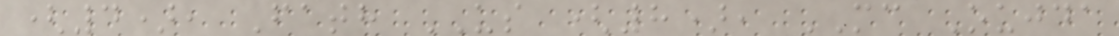(4), Fath US (8), MC Oujda
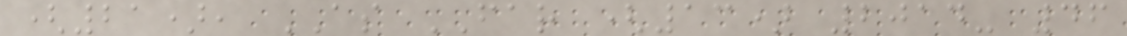(21), AS FAR (13) 2014- 46
